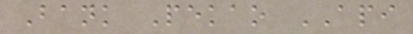Bank Pekao API
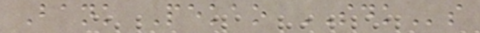Bank Pekao SDKs
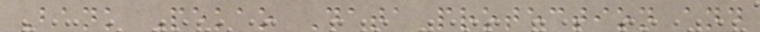Bank Pekao Data protection and
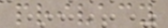privacy
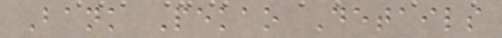Bank Pekao Details
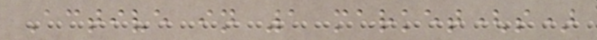Active in 1 market(s)
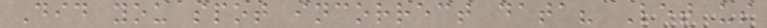Did you spot incorrect data? Let us
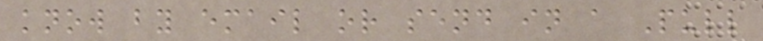know by email or send in a Pull
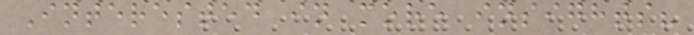Interested in more insights?
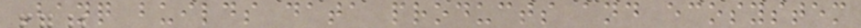Banq builds data products and ecosystem
